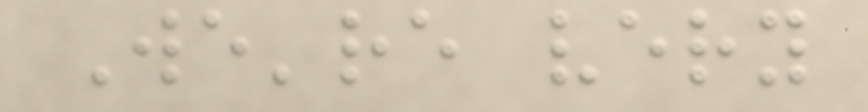We're very
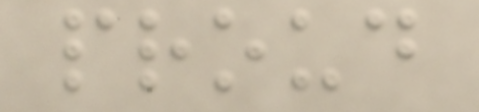proud
